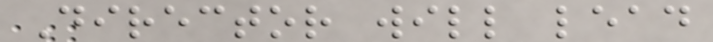Director will lead
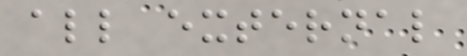all external
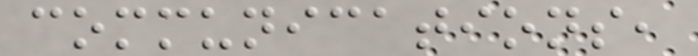communications,
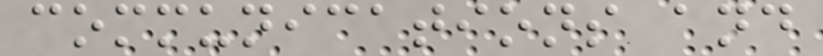communications and
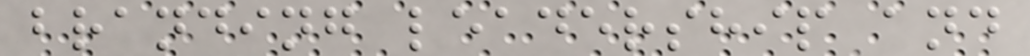branding leadership and
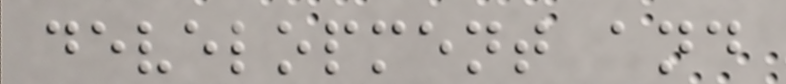development and
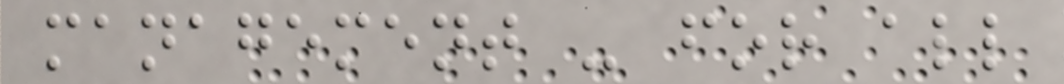management - for all
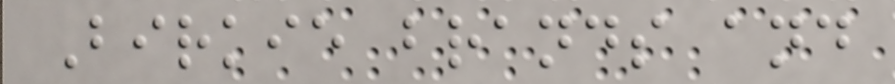Birkie brands and
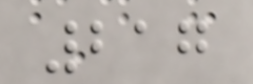217
